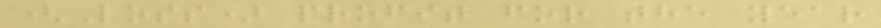(Loss) profit for the year
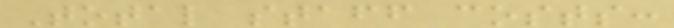Total staff costs:
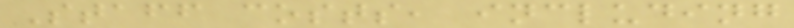Staff costs, including
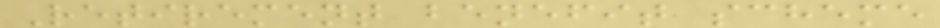Retirement benefit scheme
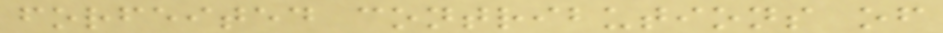forfeited contributions of
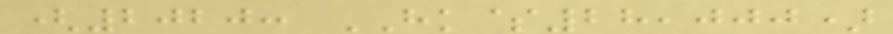(2020: HK$28,000)
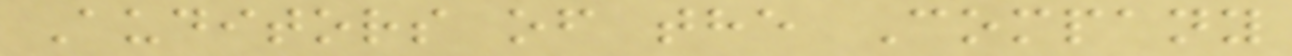Auditors of the Company
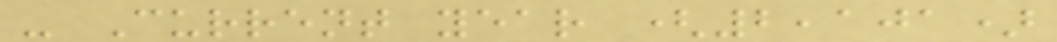- Current year (2,101)
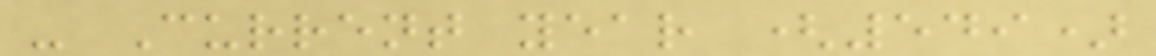- Current year (549)
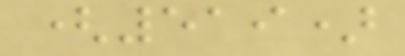(519)
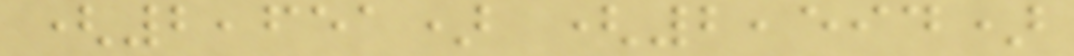(2,651) (2,594)
